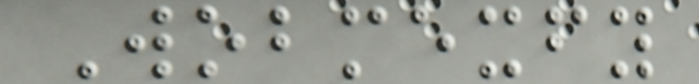Wobmexfy
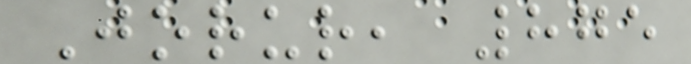Jorur, 875
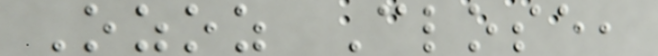Ozoz Close,
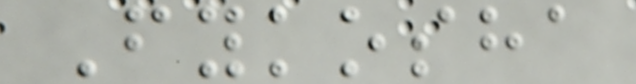Fykosha
